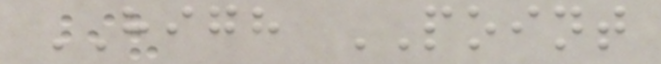HIGH POINT
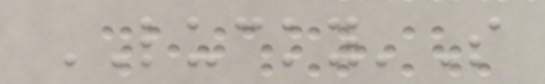LUCKY'S
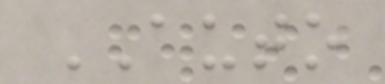AUTO
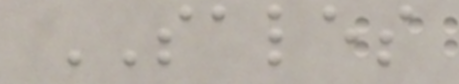SALES
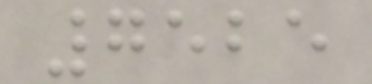7525
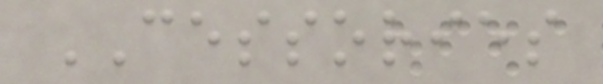CESSORIES
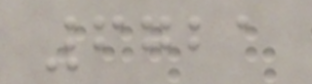6721
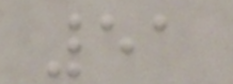51
